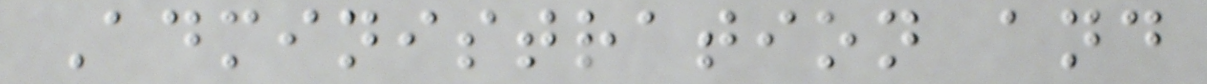Administration and
